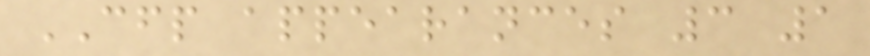CFP appearances 3 1
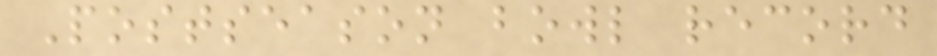Postseason bowl record
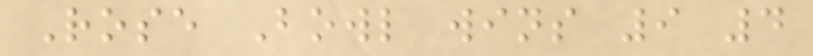Rose Bowl wins 9 4
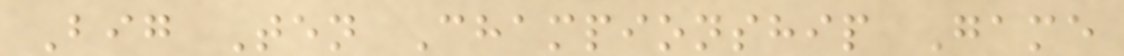Big Ten Championship Game
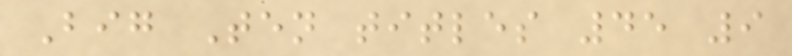Big Ten titles 45 9
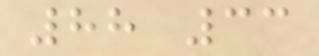88 33
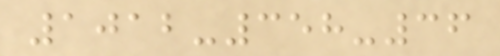1012-358-36
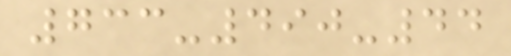733-490-44
